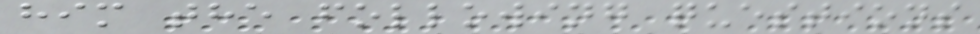him the following questions
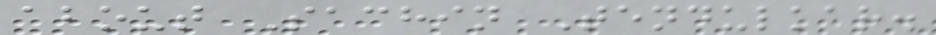about Sachin Tendulkar.
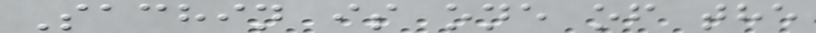Sachin is one of the
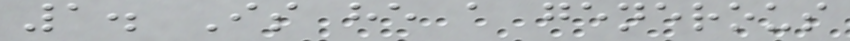1. Is he a generous
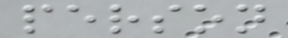person
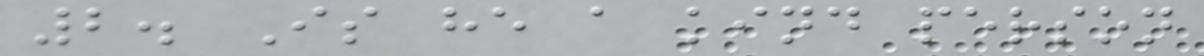2. Is he a kind person
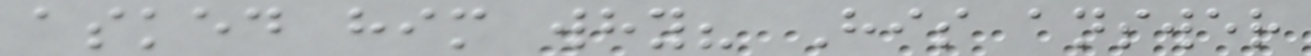asked him why? His answer
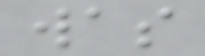was
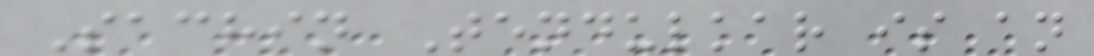Sachin Tendulkar is an
